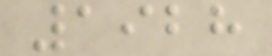1928
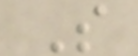S
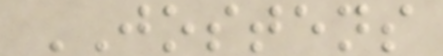JOSTENS
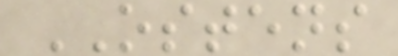OSTENS
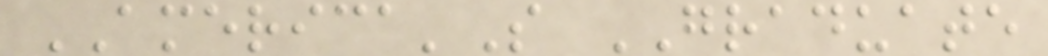AMERICA'S GRADUATE
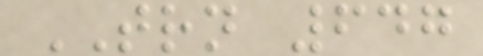TRN 647
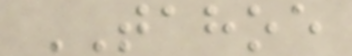TAHOE
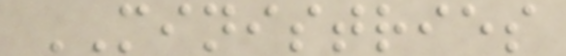MINISTRIES
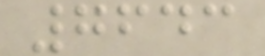7643
